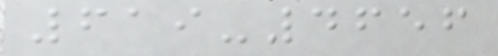619-4656
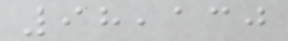98,130
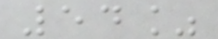54%
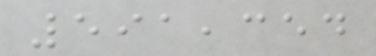591,354
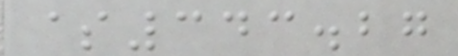$343.27
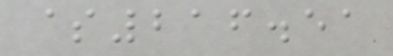$216.51
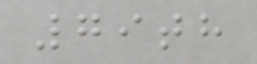79th
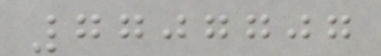7707707
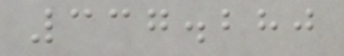337.280
